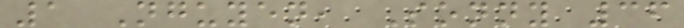1 Nguyen, Sonny 36
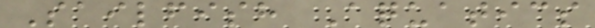Sailfish Aquatics
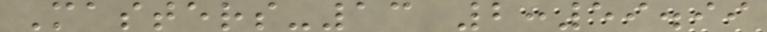Masters-13 2:59.99
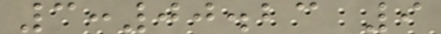3:00.23 9
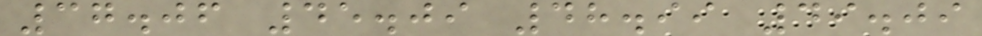37.06 45.09 48.99 49.09
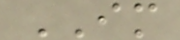IM
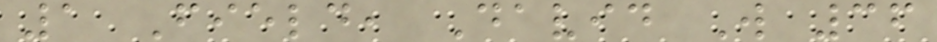1 Field, David W 36
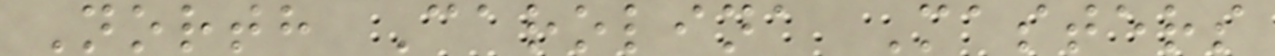North Carolina Masters
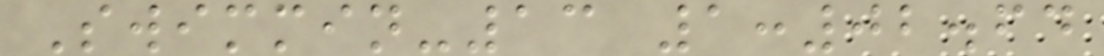Swimmin-13 1:02.64
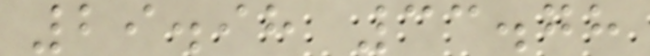29.98 33.78
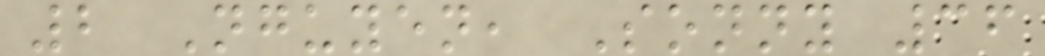2 Nguyen, Sonny 36
